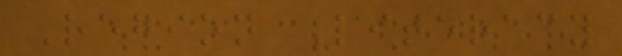Region Literacy
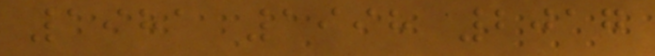1981 1998 2017
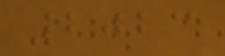2023
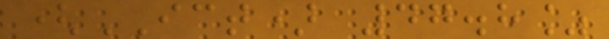(ICT) 47.8%
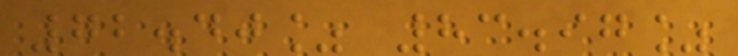72.40% 83.97%
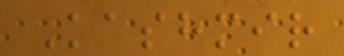Kashmir
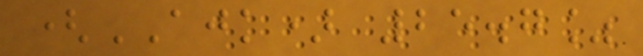(AJK) 25.7%
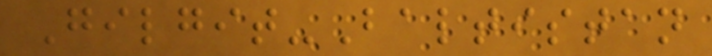Gilgit-Baltistan
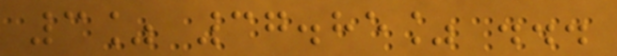3% 37.85% ...
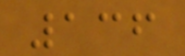136
